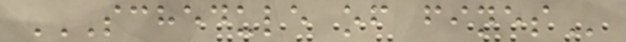SCHEDULE OF FINES
